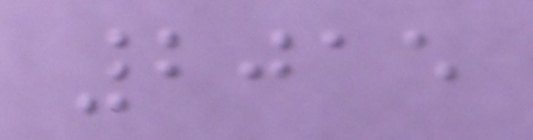2015
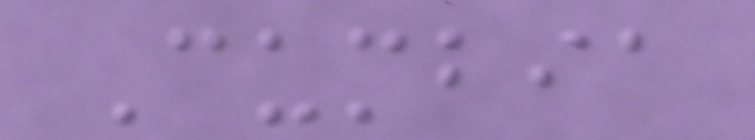Cumbia
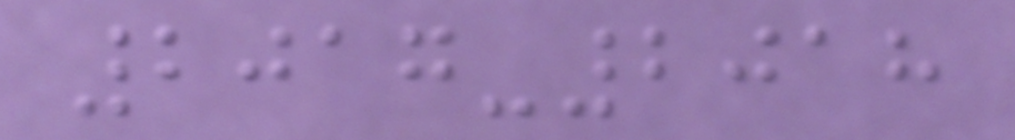2017-2018
